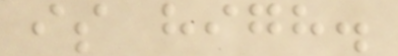is high.
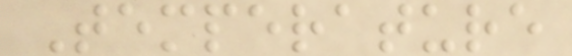Temperature
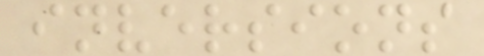inversions
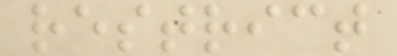restrict
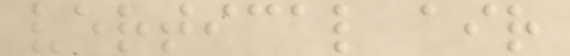vertical air
